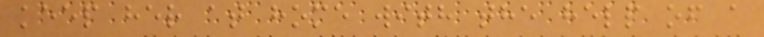keep her at home with the help of a
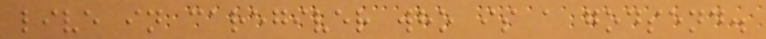live in caregiver who is a godsend.
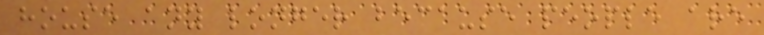house any longer because people are
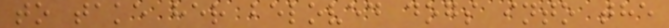to take her beloved dogs into the
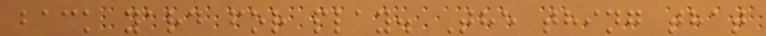back yard for play. The thing that
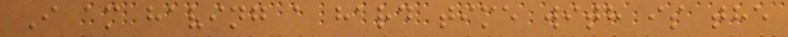I am having a hard time with is the
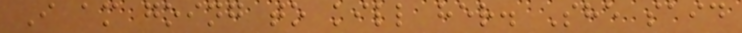I am going to kill her. She said
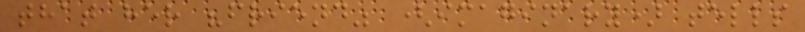that her "friend" (imaginary) tells
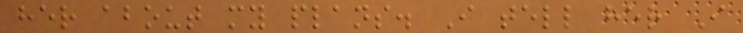her about my plans. I tell her I
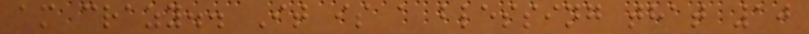am crazy.. It is a blessing that 10
